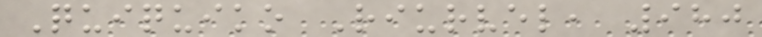Quiquiko Riurvel, 980
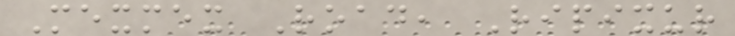Mexmex Road, Ripixur
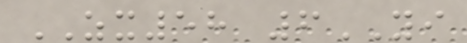ZX58 6YI
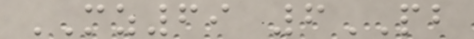MZ69 6PB
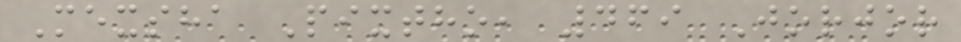Mexsha Pixtho, 469 Jorjor
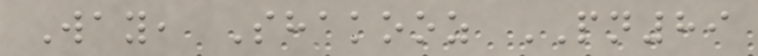Way, Shakooz PN89
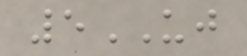5UJ
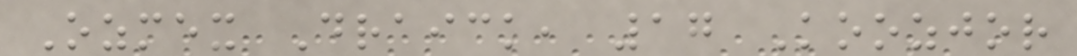Ozmex Draick, 17 Koozjor
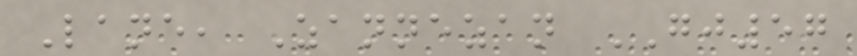Lane, Zannezan GJ57
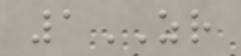1ZR
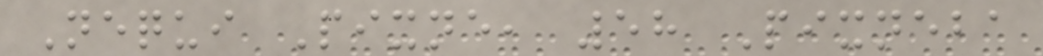Nequi Pixne, 58 Pixneba
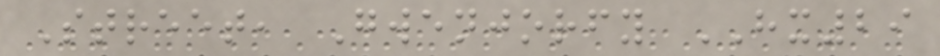Street, Gwenjorfy HX29
